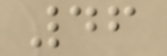46
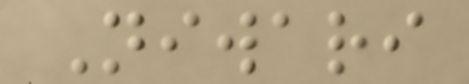Niwari
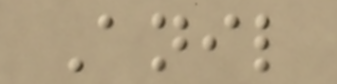Anil
